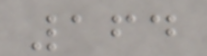164
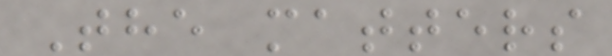The matters
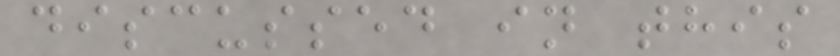discussed in this
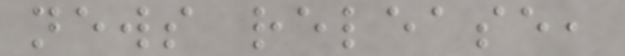news release,
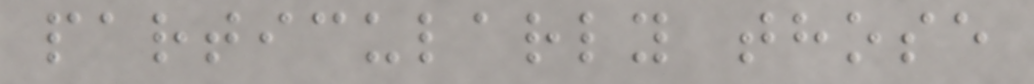particularly those
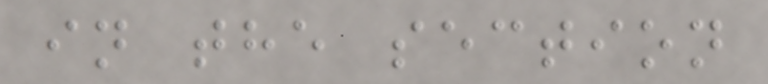in the section
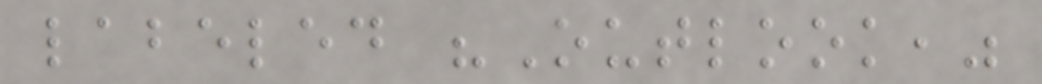labeled "Outlook,"
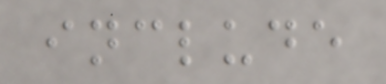include
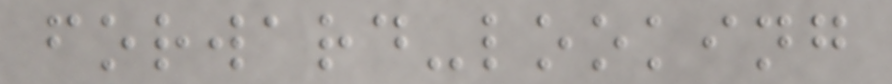forward-looking
